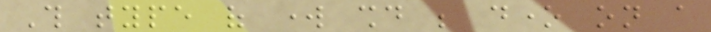This type of work should be done on a
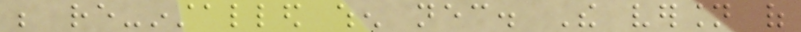be re-installed when necessary. The version of
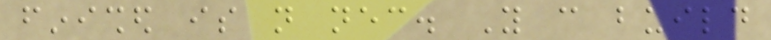finished is not necessary. You can build
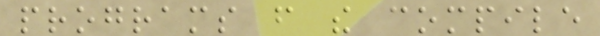programs from the compile
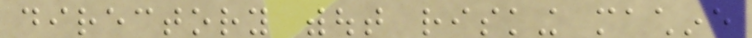directory without risking machine
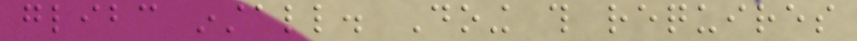glibc install. Doing this requires
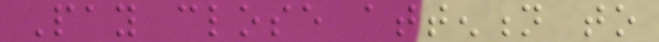Pay close attention to
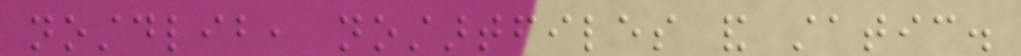nostdlib, nostartfiles and static.
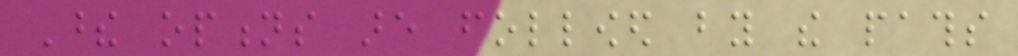These options are followed by the paths
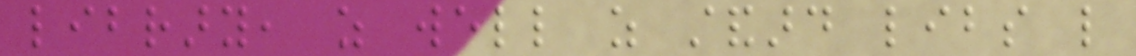library, as well as standard libs like
